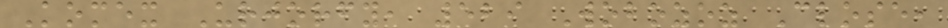Komex Urjorfy, 529 Wobozoz Close,
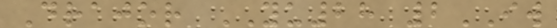Drajor YU28 2IW
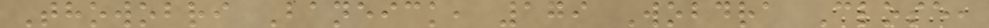Thowobri Baneick, 179 Wobdra Close,
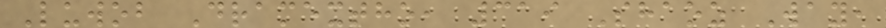Luwob Dramextho, 319 Shaoz Way,
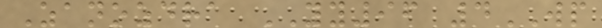Zanozdra YY96 4WP
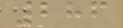286
